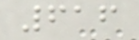616
